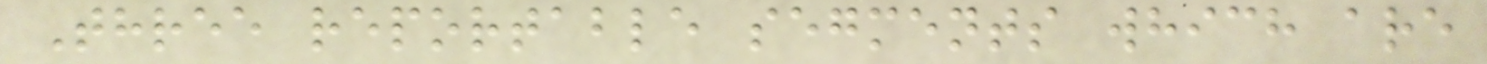Three reportable segments which are
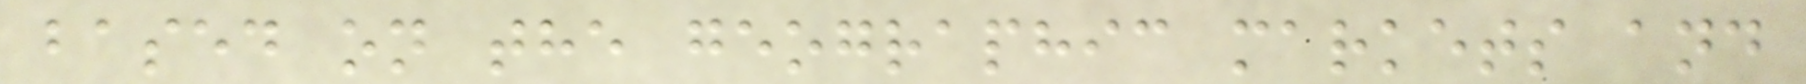based on the geographic markets and
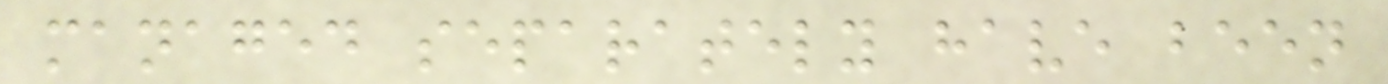managed separately have been
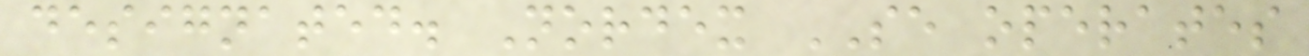designated. Nordex SE operates
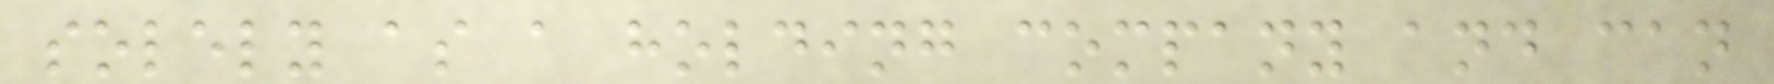solely as a holding company and can
